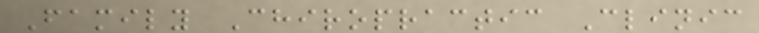Family Chiropractic Clinic
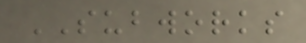SUBWORKS
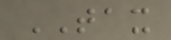TAX
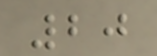20
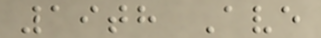19th Ave
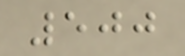500
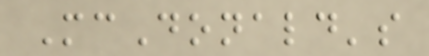McDonald's
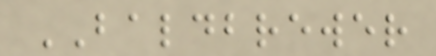BALDBREWER
